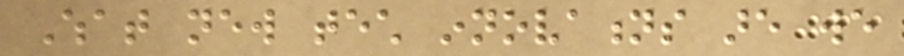What new tech innovations are we
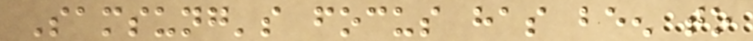Samsung's focus has been to
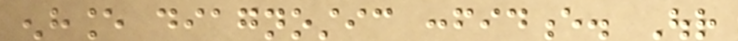enhance diagnostic confidence. Our
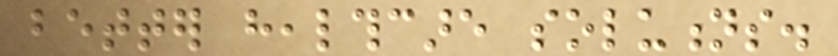better healthcare solutions.
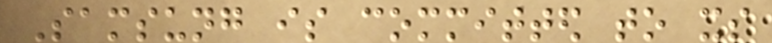Samsung is committed to its
